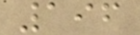196
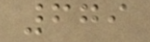679
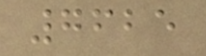7625
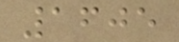1605
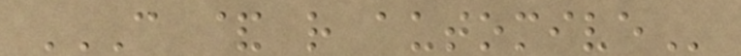C & R AUTOMIVE
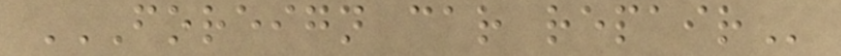FOREIGN CAR REPAIR
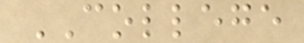COLLEGE
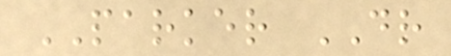PARKER DR
